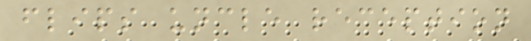flips uncle reception
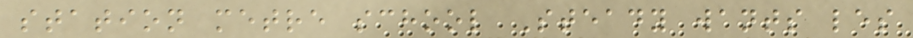station metre school Steady wants les
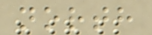north
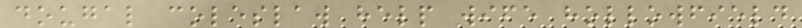dougal coleslaw help wife hollowfield
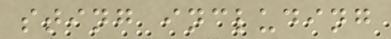sting including
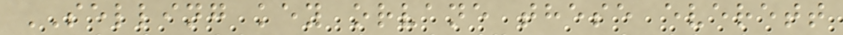SELLING key orvane these everett
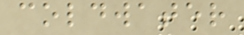coldwater
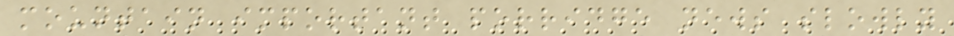mountain important porridge news slowly
